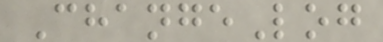ChangeLog
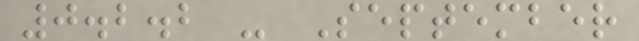0.2.2 - September
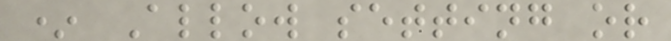* Allow setting or
